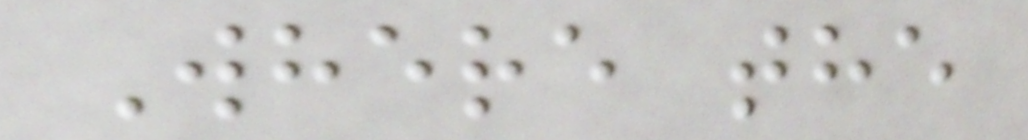Where the
